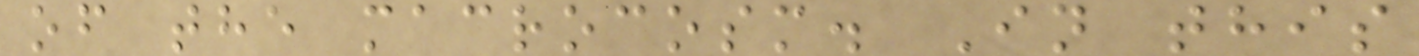of the macrocosm. In this
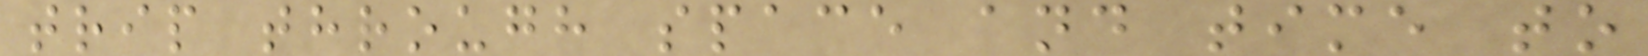trip through space and time to
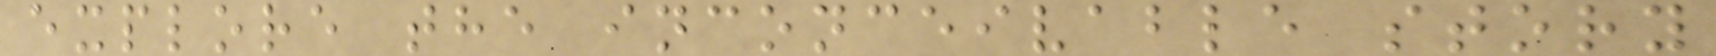explore the inconceivable story
